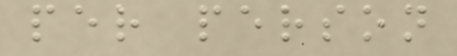per person
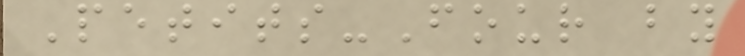Petits-Four by
